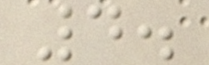4.
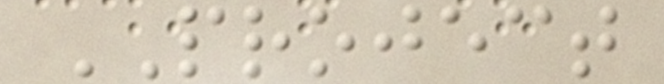PROJECT
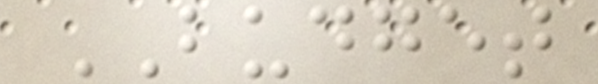BUDGET
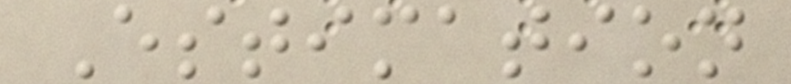Estimation
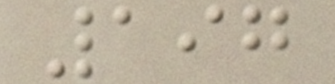197
